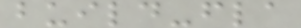build-fla
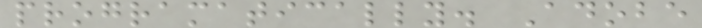programatically. Adobe
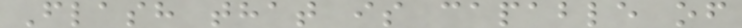Flash that is capable of
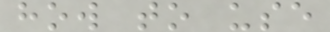how to use
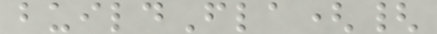buildFla({
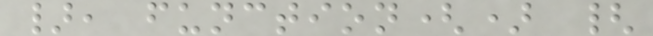}, function() {
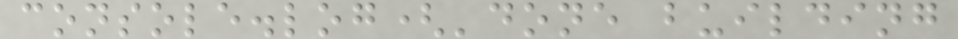console.log('done building
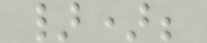});
